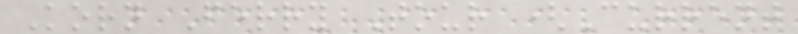Korn Ferry Tour (Current
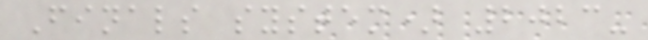Finals system) 2023-
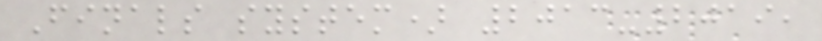Finals system) 2013-2019,
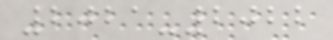2021-2022
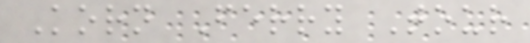Korn Ferry Tour
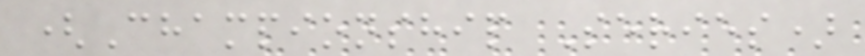(Championship Series)
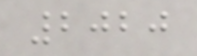2020
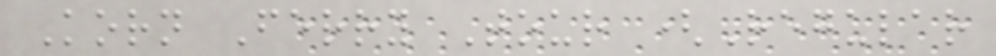Korn Ferry Tour (Regular
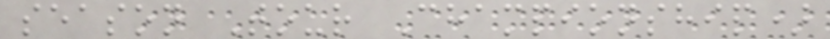season Tour Championship)
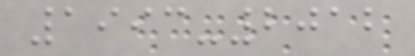1993-2012
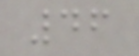46
